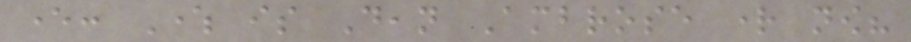ever: Where is Dean Ambrose right now?
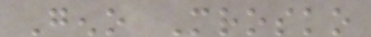Geno Mrosko
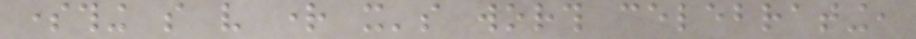something so very right it's worth celebrating,
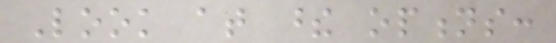Look at these options:
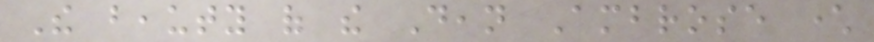The beauty of the Dean Ambrose character
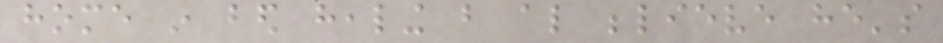home in bed healing but also believe he's
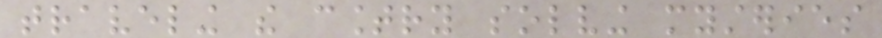traveling the country solving mysteries
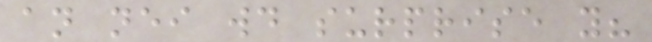an neither would surprise you?
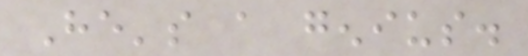He's a genius.
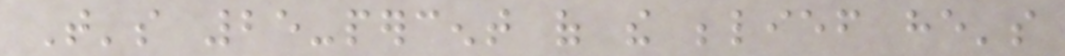That's 25-percent of the belief he's
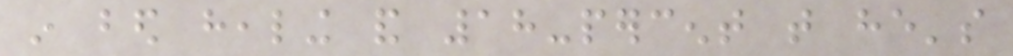in bed healing and 18-percent that he's
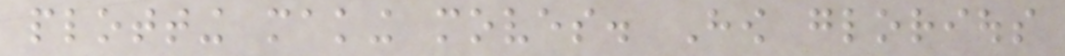plotting making moves. How glorious
